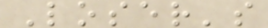Loser's
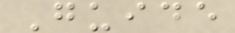Guide
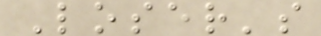Loser's
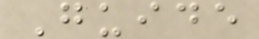Guide
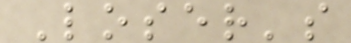Loser's
